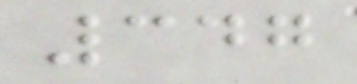347
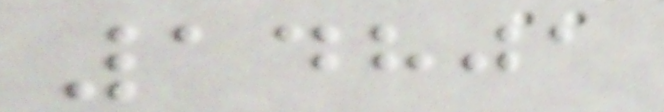14801
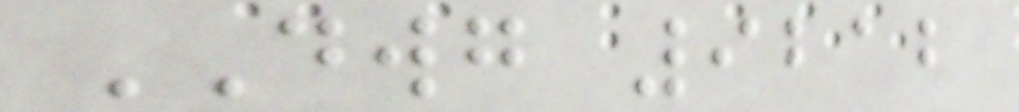DWG 9212
